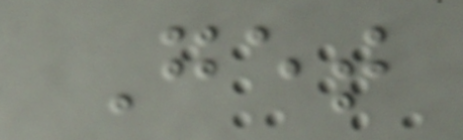Get
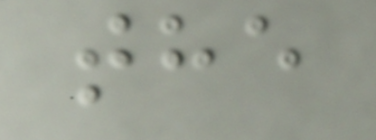the
